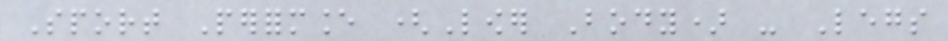Sport Performance (Lower Body) - Legs
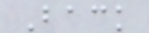Back
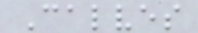Calves
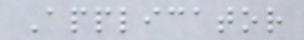Applicator
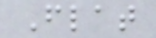Flat
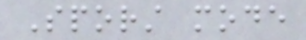Sporst mode
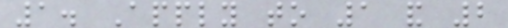1. Apply to 1 and 2
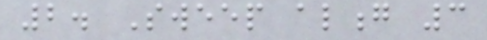2. Sweep along 3
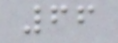66
